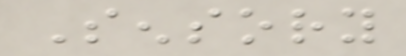Sensory
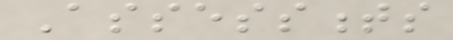Assessments
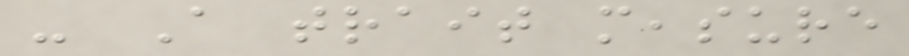- A trait measure
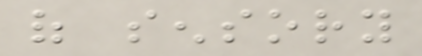of sensory
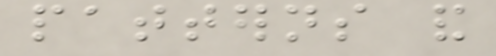patterns and
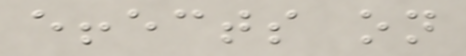effects on
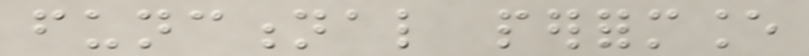functional performance
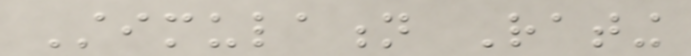Stimulation Rating
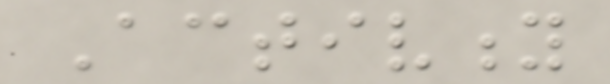Activity
